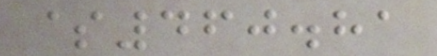$460.81
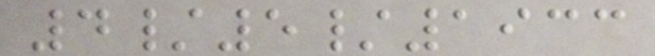4/5/1933
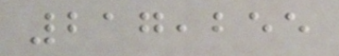217,255
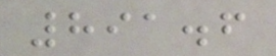891.6
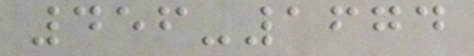456-1674
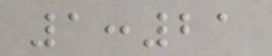1:21
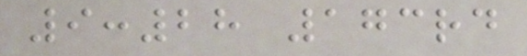9:28 173rd
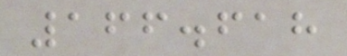166.618
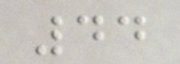44
